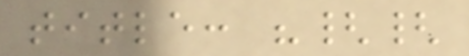title: "{{
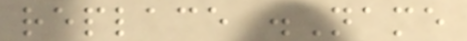replace .Name
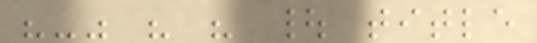"-" " " | title
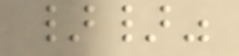}}"
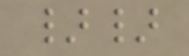}}
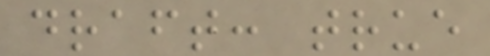draft: true
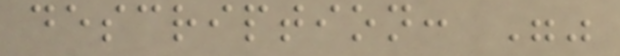description: ""
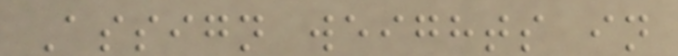Assign weights in
